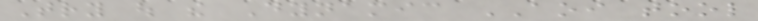Try out the Dynamic AOI tool
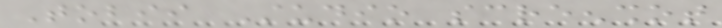Tobii Studio screenshot
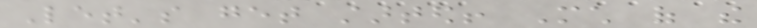Let's get started! Much of the
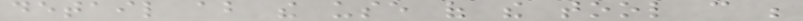detail about the use of the tool can be
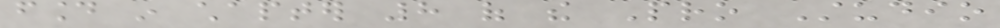found in chapter 8 of the Pro Studio
